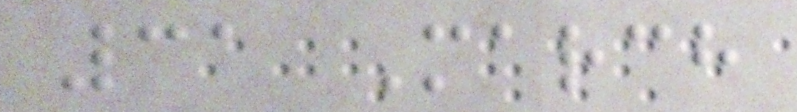31 March
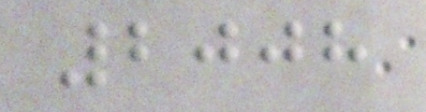2008
